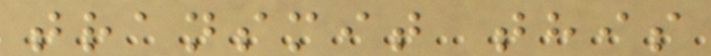transmit this
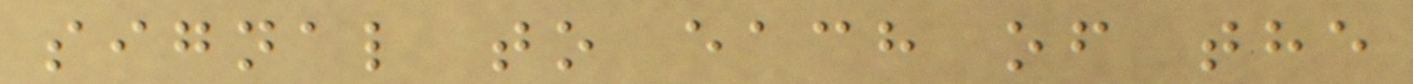signal to each of the
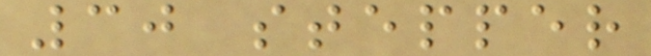30 stepper
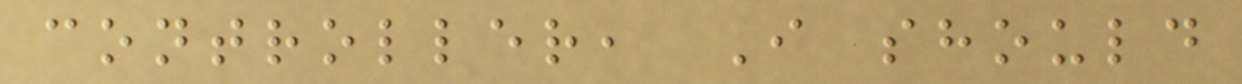controller, I should
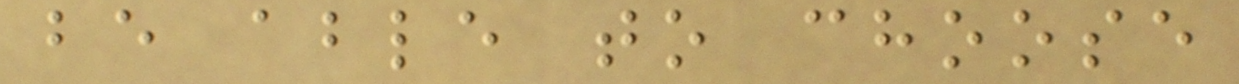be able to choose
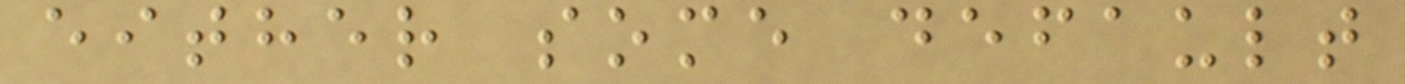either some default
